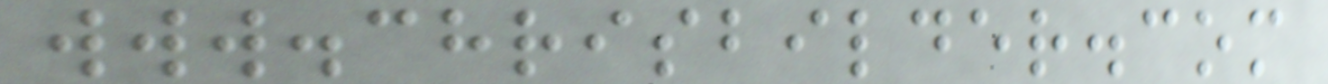www.chrisbilder.com
